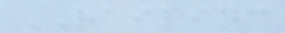RAILINC
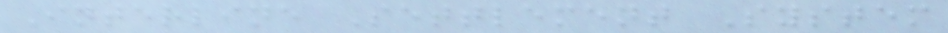Interline Settlement System
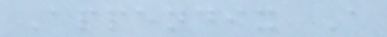Appendix A
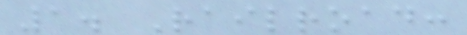1. Railroad:
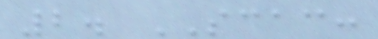2. SCAC:
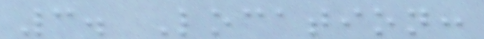3. Location:
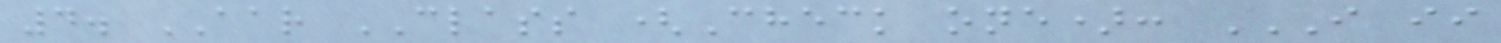4. AAR CLASS (Check one): I II
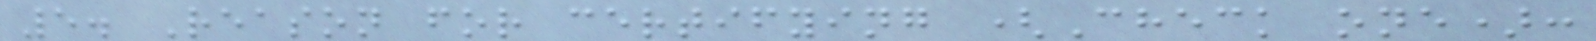5. Reason for certifying (Check one):
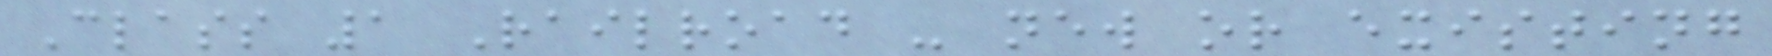Class 1 Railroad - new or existing
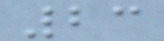23
